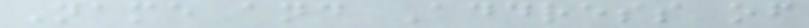Name and Address of
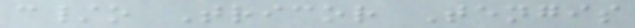c/o Tricor Tengis
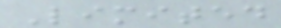Limited
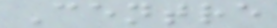Centre
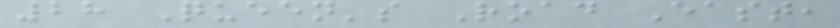28 Queen's Road East,
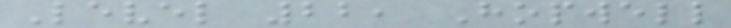Level 22, Hopwell
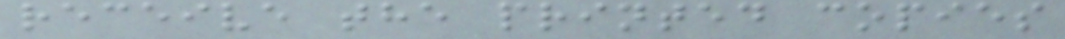receive the printed copies
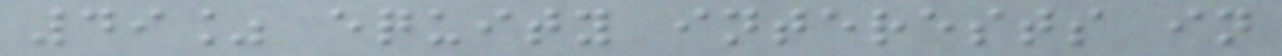49% equity interests in
